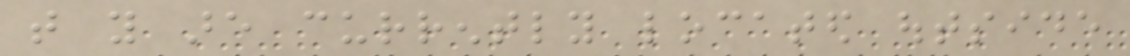that you are currently located outside
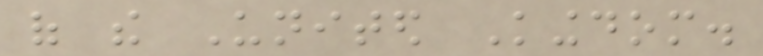of the United Kingdom.
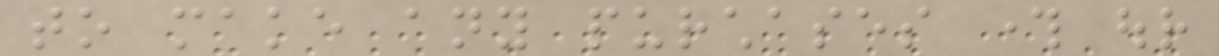to make any purchases through our
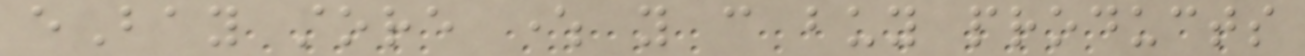eBay store where you can buy products
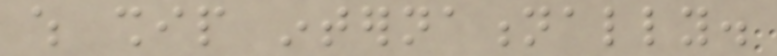which ship internationally.
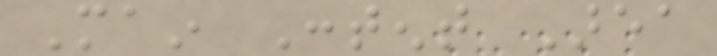Main Content Area
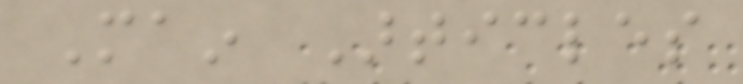Main Articles
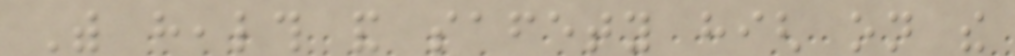With health and safety high on the
